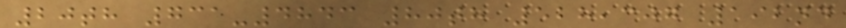20th 731-4843 80th 528,307 192nd
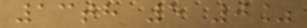13th 5 0%
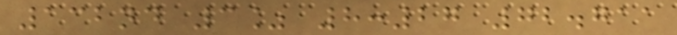132nd 3% 8:27 72.711
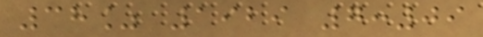38% 1929 7:09
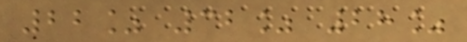22% 32% 28%
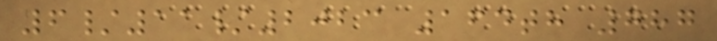6/11/2023 164th 787
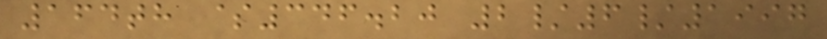164th $346.20 2/6/1997
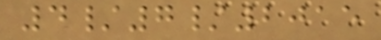4/7/2015
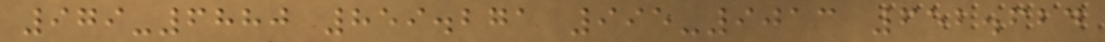979-6880 859.271 995-9013 652.624
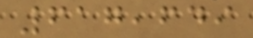617,649
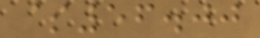$56.00
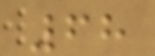68
